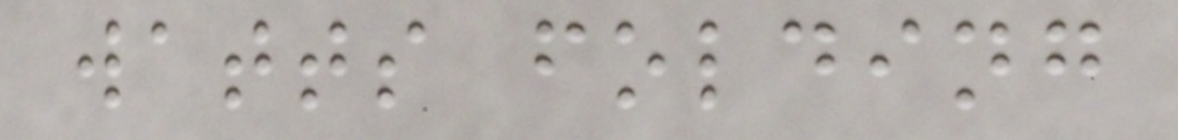watts folding
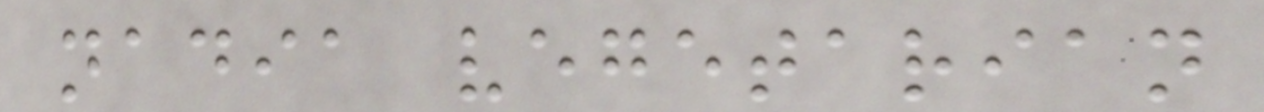nadia vegetarian
